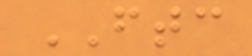FTC
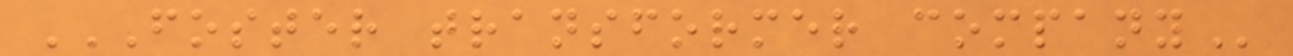FOSTER TRANSFORMER COMPANY
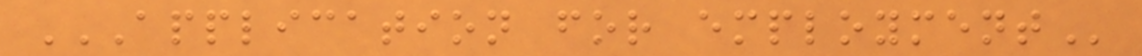APPLICATION FOR EMPLOYMENT
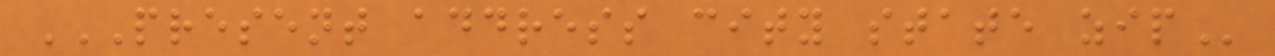PRESENT ADDRESS CITY STATE ZIP
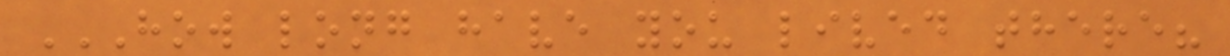HOW LONG HAVE YOU LIVED THERE?
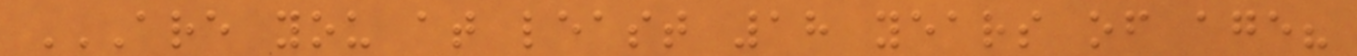ARE YOU AT LEAST 18 YEARS OF AGE?
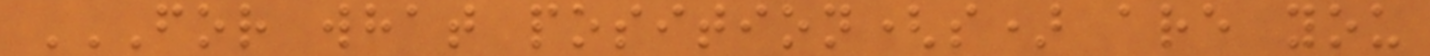FOR WHAT POSITION(S) ARE YOU
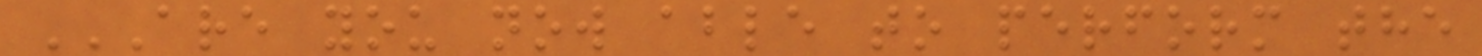ARE YOU NOW ABLE TO PERFORM THE
